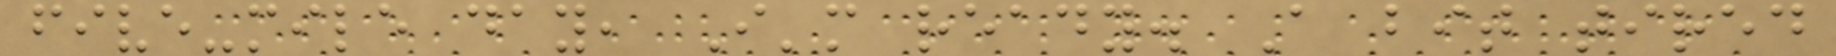five-mile day, I'm ready. A bit tired
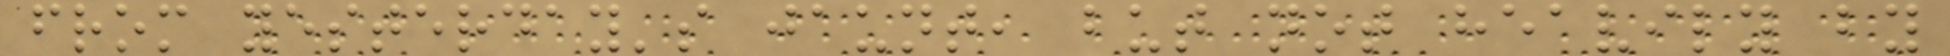from yesterday's jaunt, but not heavily by
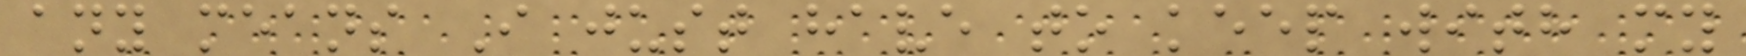any means I just have to keep with my
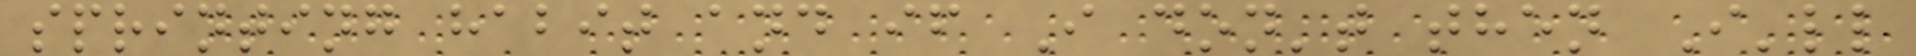sprinting habit and if I don't then I'll
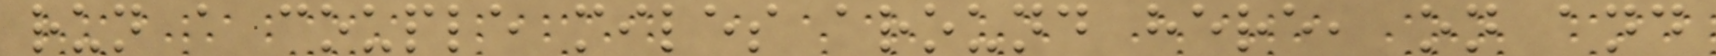run a couple miles around here, on and
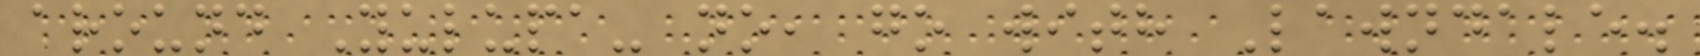around Yulupa- no, go with Lawndale.
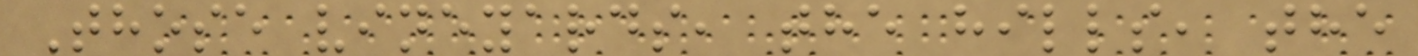Those vineyards, the hills, the
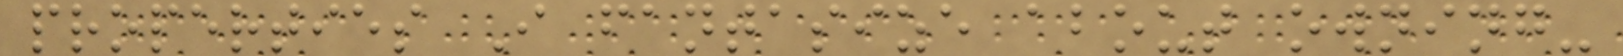properties I fantasize about owning-
